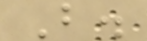B.
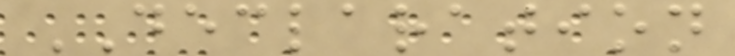DECLARATION
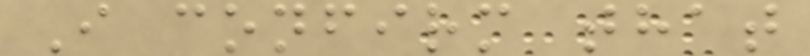I confirm that
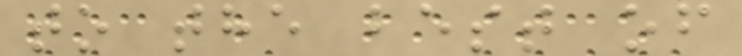to the best of
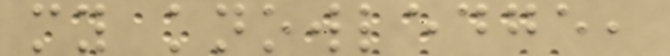my knowledge,
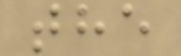the
